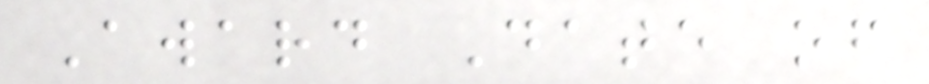Award Date of
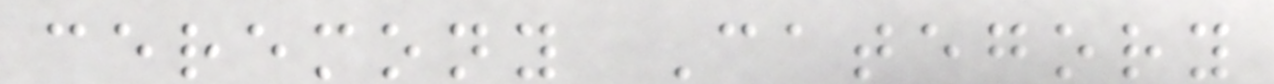ceremony Category
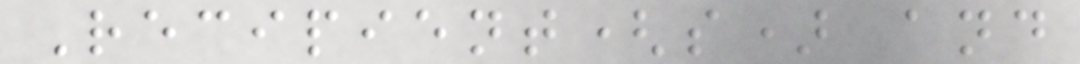Recipient(s) and
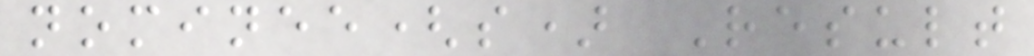nominee(s) Result
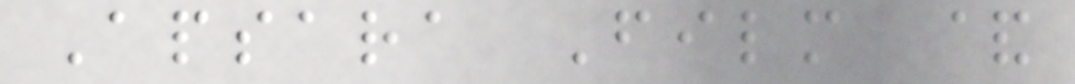Apsara Film &
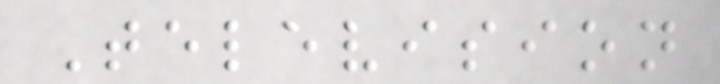Television
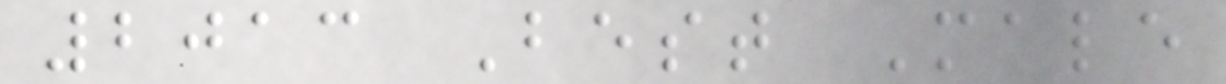2013 Best Male
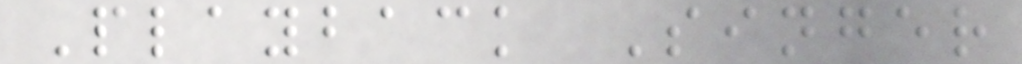Playback Singer
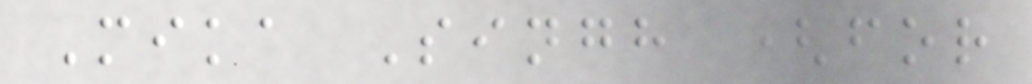Mika Singh (for
